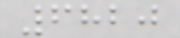6820
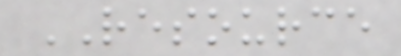RESOURCE
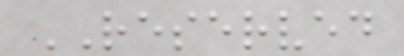RESERVED
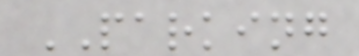PARKING
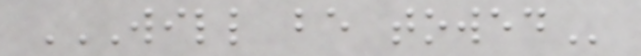WILL BE TOWED
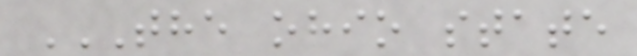THE OHIO STATE
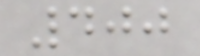400
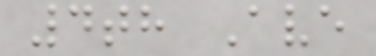4th Ave
